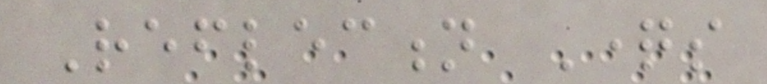Reflection Questions
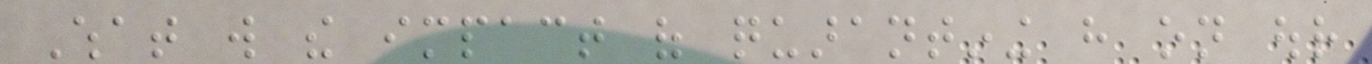What will the impact of quarantining have on our
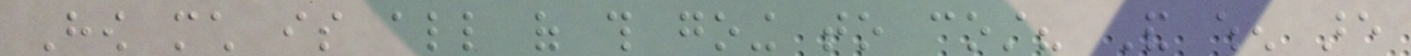How much is all of this going to cost? And when are
